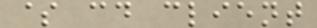$ cd client
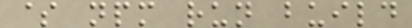$ npm run build
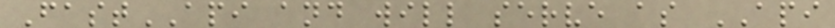FastAPI and will serve as API
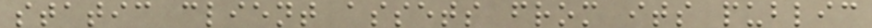static client assets from its public
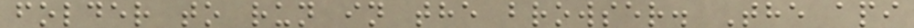folder to run in the browser. The api
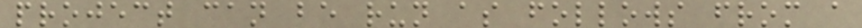project can be run as follows from a
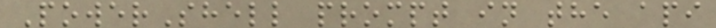PowerShell prompt in the api
